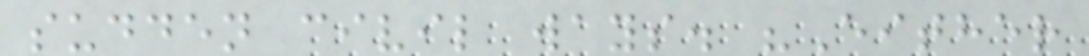sudden civil ways. "Either
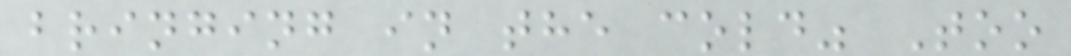bringing in the cold" Too
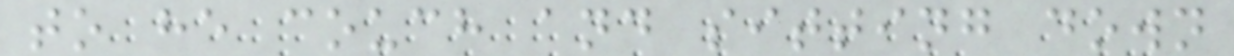to he couch and sitting down
